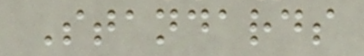Standards
